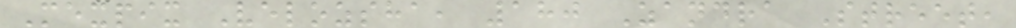Mexpix Velozsha, 180 Zandra Street,
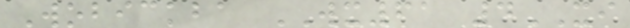Wobickba WX61 4XI
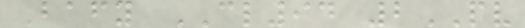Bafy CL94 2PV
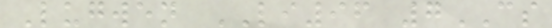Lugwen LI96 7CS
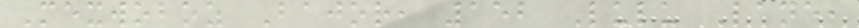Mexwoboz Bajor, 152 Lulu Lane,
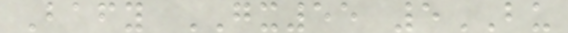Bafy GX55 5BU
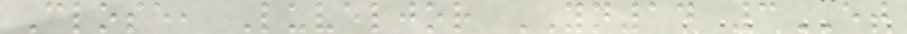Close, Luveljor YN14 3ET
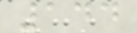144
